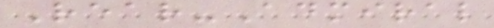Rear-Admiral
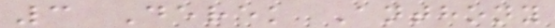3 Derek Anthony
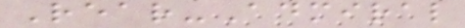Rear-Admiral
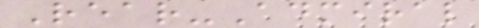Rear-Admiral
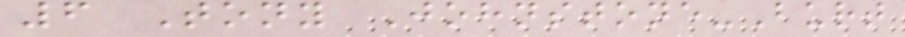6 Tony Johnstone-Burt
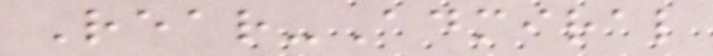Rear-Admiral
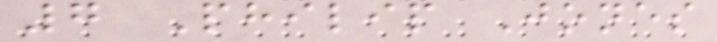7 Philip Jones
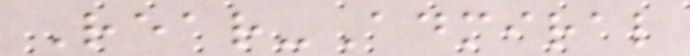Rear-Admiral
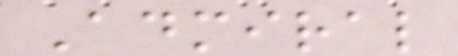Admiral
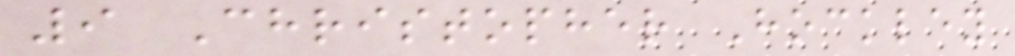9 Christopher Hockley
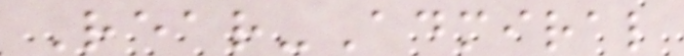Rear-Admiral
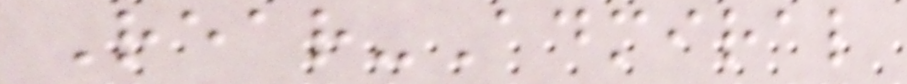Rear-Admiral
